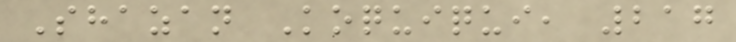Shazan Koquiqui, 217
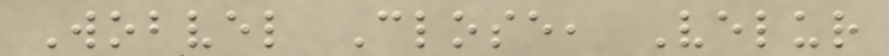Wobvel Close, Velur
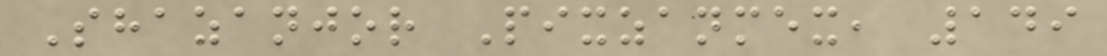Shazanjor Pixzanmex, 149
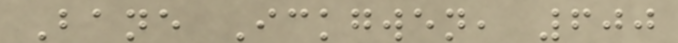Bane Ickgwen, 600
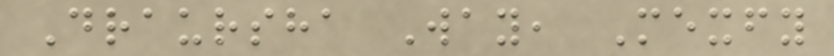Draursha Way, Mexfy
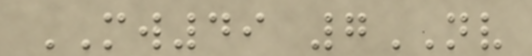MW49 7NV
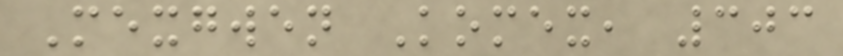Mexgwen Komex, 303
